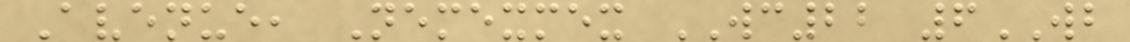Avenue, Nemexmex WC22 6WB
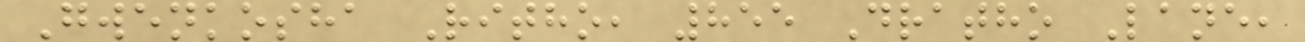Gwenkosha Ritho, 855 Dratho Lane,
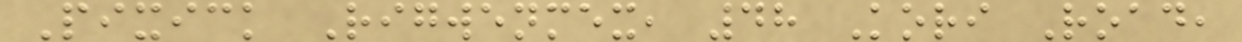Pixick Rigwenmex, 48 Kori Road,
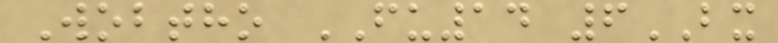Wobtho FU14 6BX
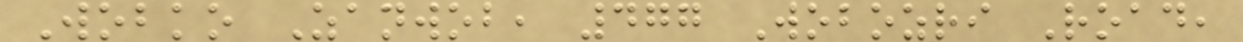Wobko Zanwob, 477 Wobozri Road,
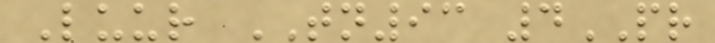Luur TN93 4PR
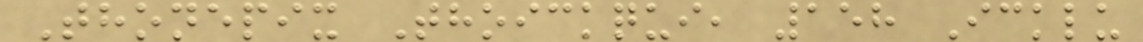Thonepix Thoickqui, 158 Icklu
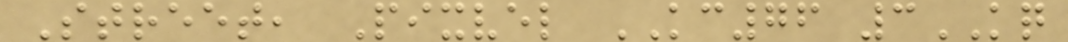Street, Pixvel KC76 3KQ
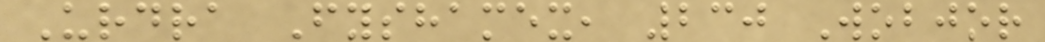Urdra Fyshamex, 230 Wobjor
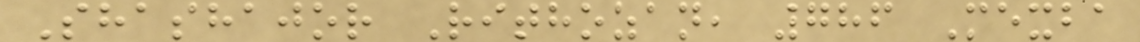Shashajor Rithozan, 786 Mexba
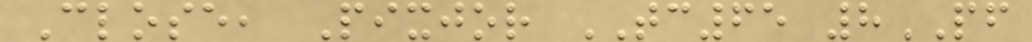Close, Pixjor TC65 8PF
